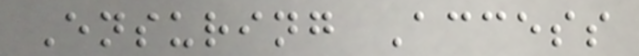Ensuring Access
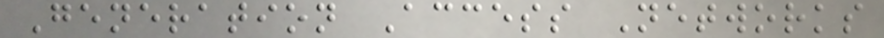Generation Access Networks
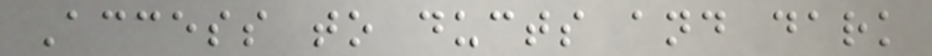Access to ducts and dark
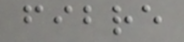fibre
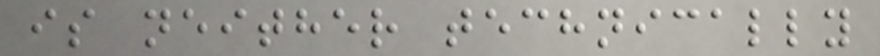is neither technically
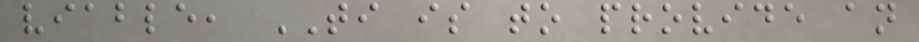viable, TI is to provide an
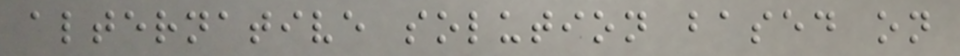alternative solution based on
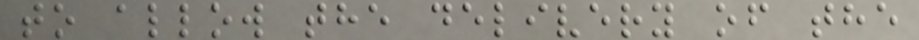to allow the delivery of the
